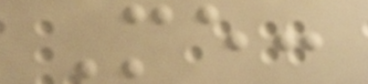Me:
